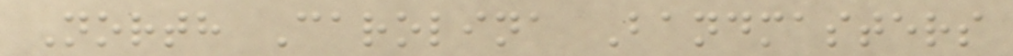North Carolina Bandmasters
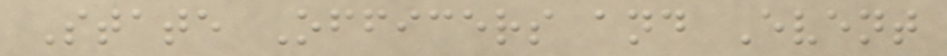State Officers and Event
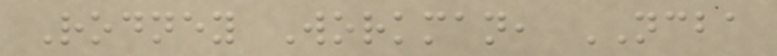Rodney Workman, NCBA
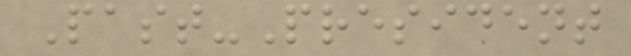Past-President
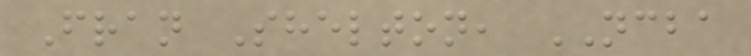Fran Shelton, NCBA
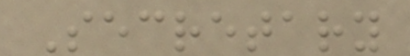Secretary
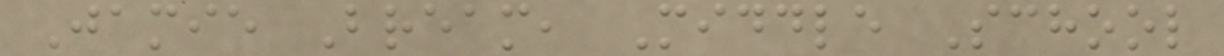Jamie Bream, Middle School
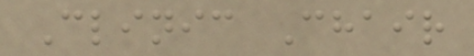Clinic Chair
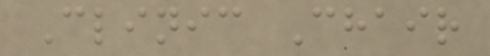Clinic Chair
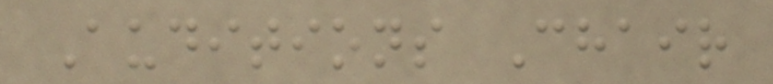Auditions Chair
